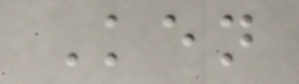Ken
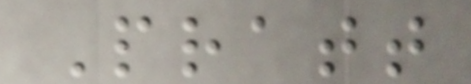Pratt
